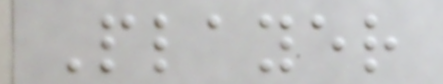Player
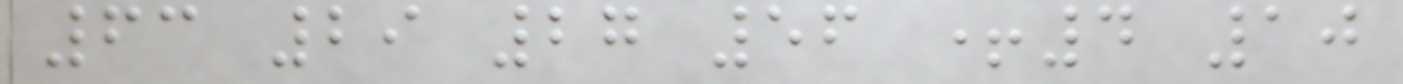63 29 27 56 +4 10
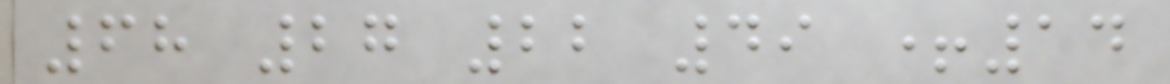68 27 22 49 +14
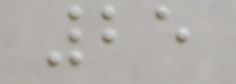25
